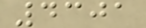4301
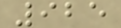925
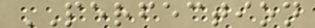PERFECTION
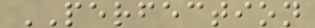PERFECTION
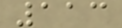113
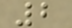2
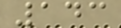143
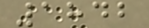1842
